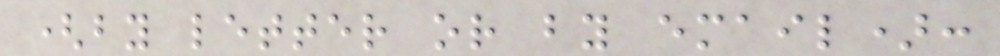(by letter or by email):
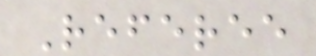Referee
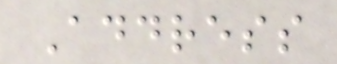Address
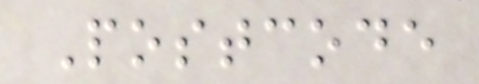Postcode
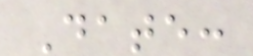Date:
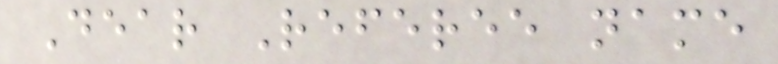Dear Referee name
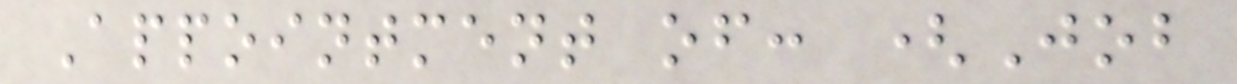Appointment of: (Job
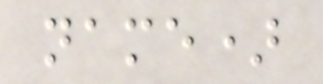name)
